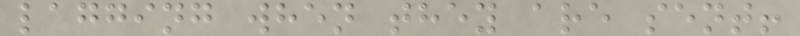lagging when they are sent!
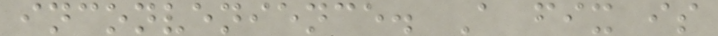inconvenience. A fix is
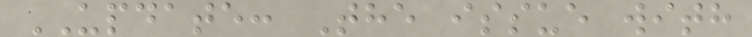UPDATE: The issue with
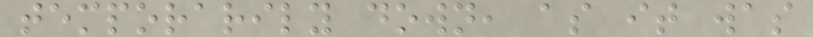temporarily down, as it was
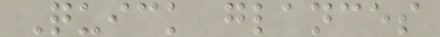Quick glances
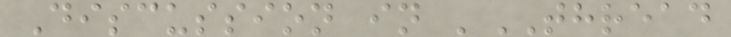Discussion in 'THREAD
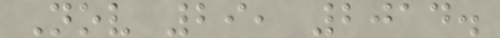Nov 29, 2014.
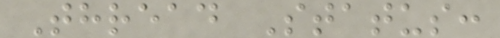Thread Status:
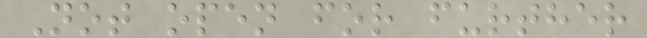Not open for further
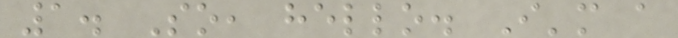1. So, hello. I'm a
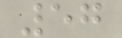57
